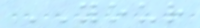YOUR
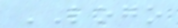LOGO
